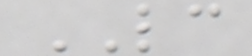LC
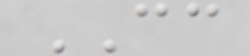CC
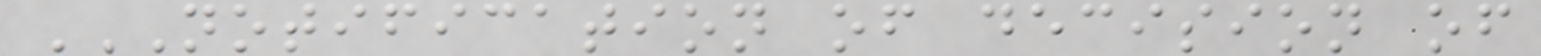NOTIFICATION OF DECISION OF
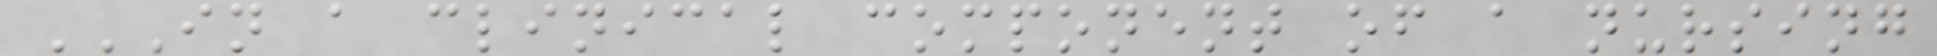IN A CLINICAL COMPONENT OF A NURSING
